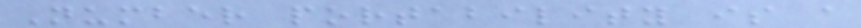Number portability is a
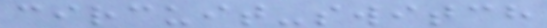circuit-switch
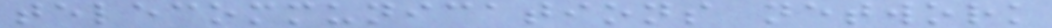telecommunications network
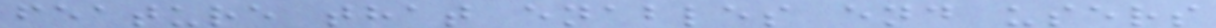feature that enables end users
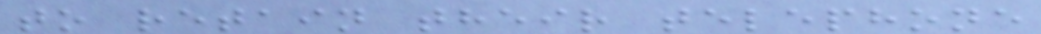to retain their telephone
